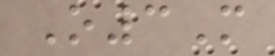O3M
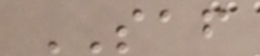SAF
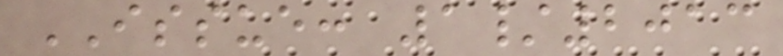ISSUE: 1/2013
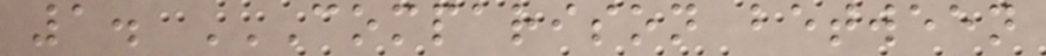1. COMPARISON BETWEEN
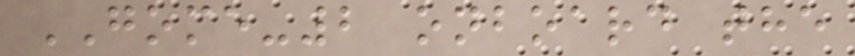GOME-2 onboard the
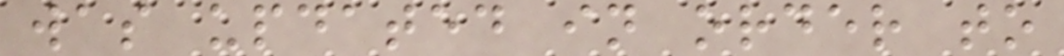was updated in order to
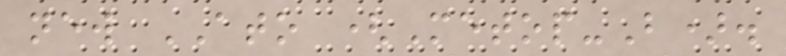new ATO (Metop-B).
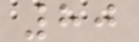80
